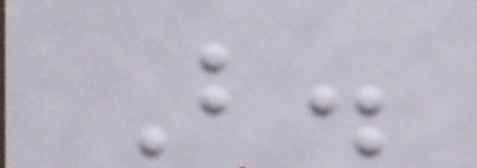B.
